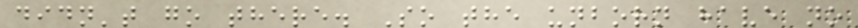didn't go there. So the unborn have no
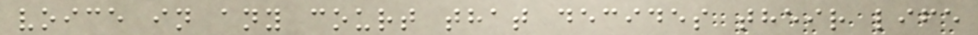voice in any court that decides their life
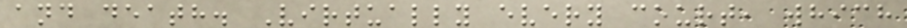and death. Virtually every court, which
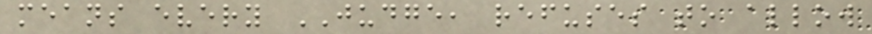means every JUDGE, refuses to allow
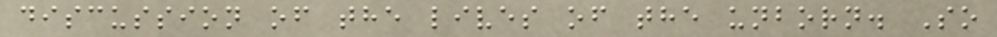discussion of the lives of the unborn. So
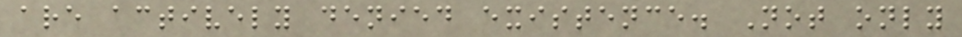are actively denied existence. Not only
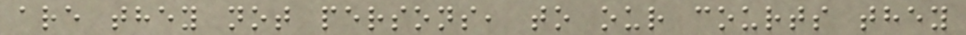are they not persons, to our courts they
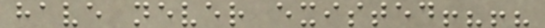have never existed!?!?
